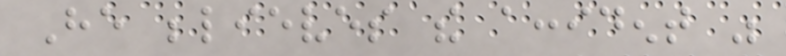He believes the accident was
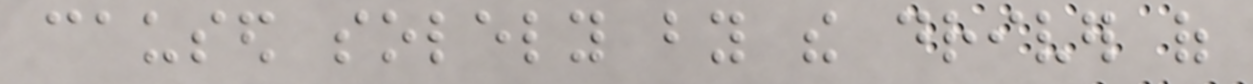caused solely by the driver of
